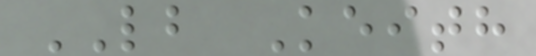LB Keith
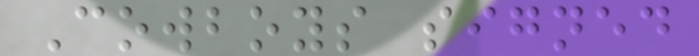Cowboys signed
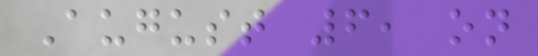August 6, on
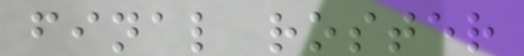final roster
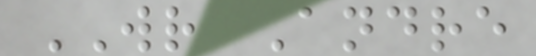WR Andre
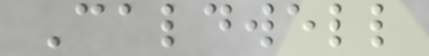Caldwell
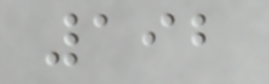192
